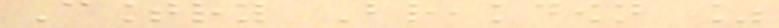Country Breakdown %
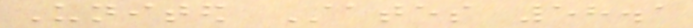United States 58.1
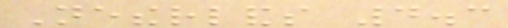Netherlands 4.3
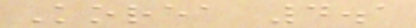Korea 4.1
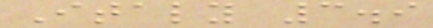Italy 3.9
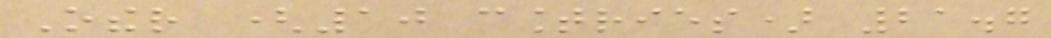Other (10 countries) 21.7
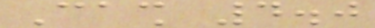Cash 4.0
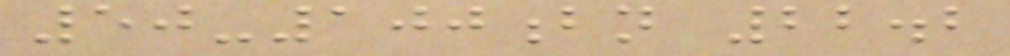50-100bn 22.2
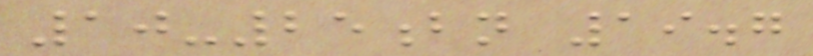10-25bn 19.7
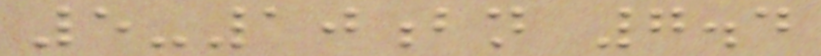5-10bn 7.4
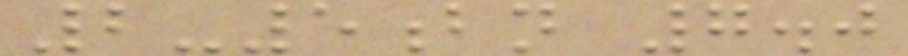2-5bn 7.0
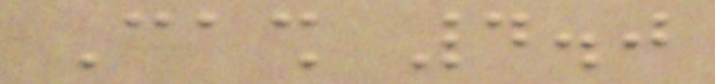Cash 4.0
